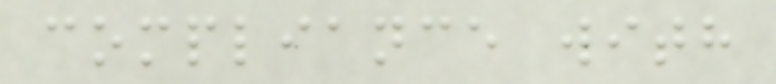compliance with
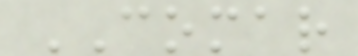COMAR
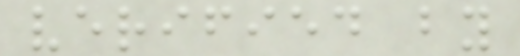verified by
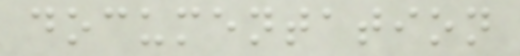documentation
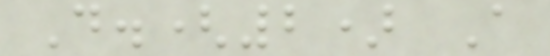D.(2) A
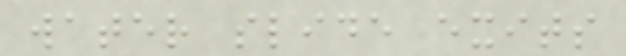water slide exits
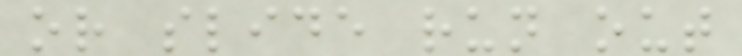or slide run out
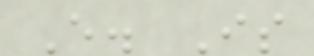E. Is
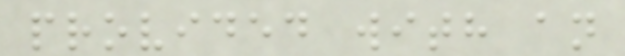provided with an
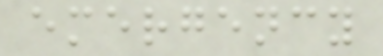emergency
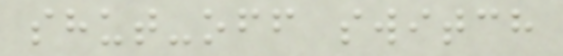shut-off switch
